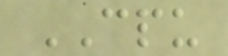CPU
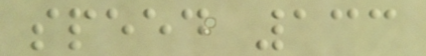speed 133
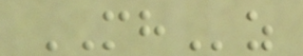MHz
